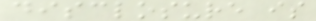disclosure is
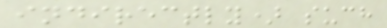indirectly) such
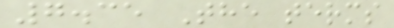7.35 The terms
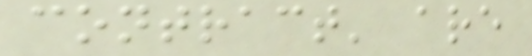contract' are
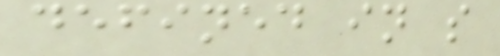defined in s
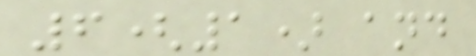6(1) and
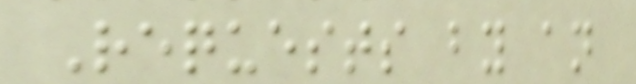Requests by an
